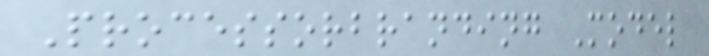Processorbranding Model
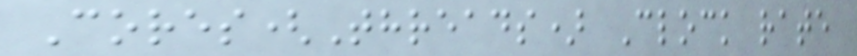Cores(Threads) Clock rate
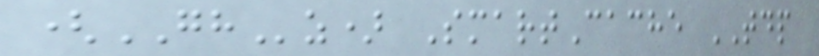(GHz) SmartCache TDP
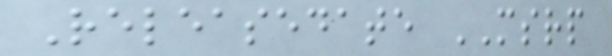Releasedate MSRP
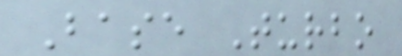Base Turbo
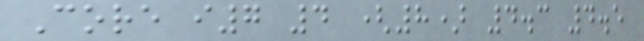Core i7 4 (8) 4.3 4.5
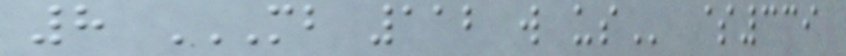8 MB 112 W US $339
